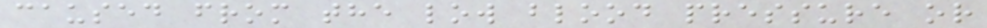caused from the low blood pressure or
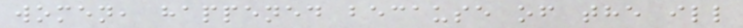women, happened because of the ill
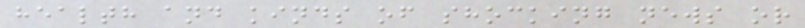health and kinds of shocking news or
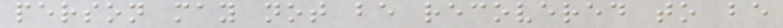person may not be recovered to be
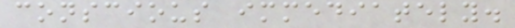conscious immediately.
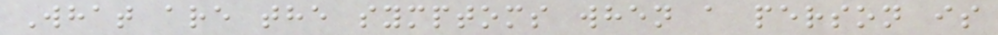What are the symptoms when a person is
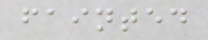fainted
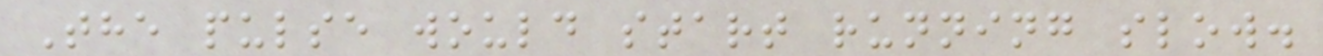The pulse would start running slow.
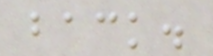back.
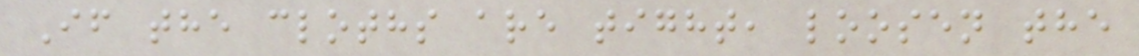If the cloths are tight, loosen the
